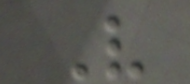V
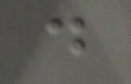d
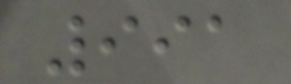991
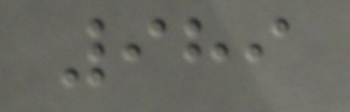989
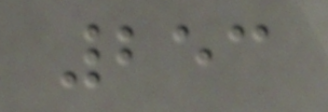253
